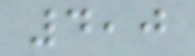4,0
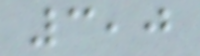3,0
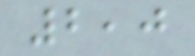2,0
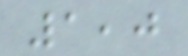1,0
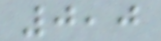0,0
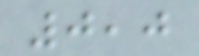0,0
